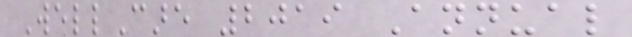WellCare 2019 Annual
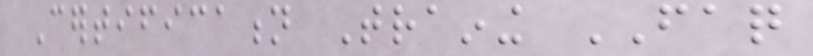Certification Training FAQ
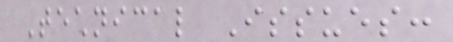Technical Issues:
